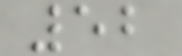52
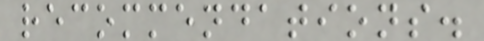recommendations.
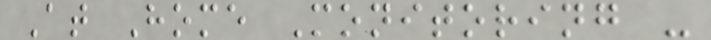At Home Monitoring -
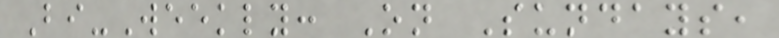Bi-Weekly: On Sundays,
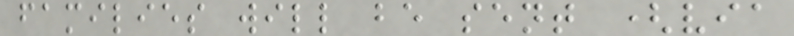families will be sent (via
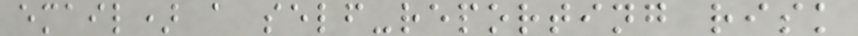email) a self-reporting risk
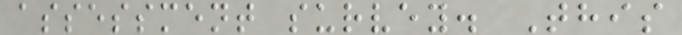assessment survey. This
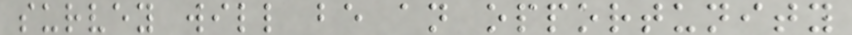survey will be an opportunity
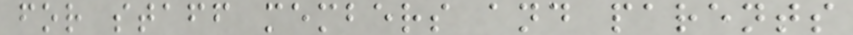for staff members and parents
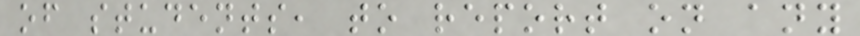of students, to report on any
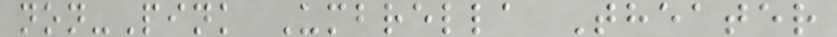non-Pink Umbrella Theater
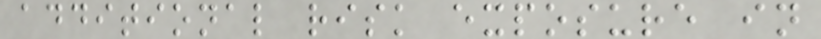additional risk exposure in
